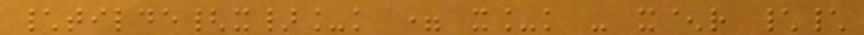\tilde{x}_k = x_k - x^r \\
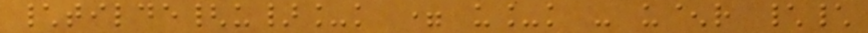\tilde{u}_k = u_k - u^r \\
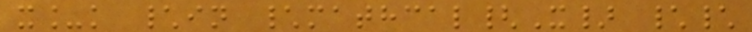x_k \in \mathcal{X} \\
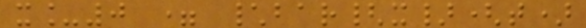x_0 = \bar{x}(t)
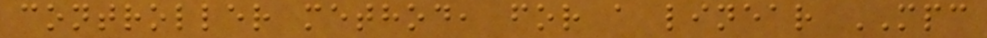controller method, for a linear MPC
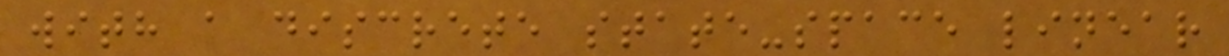with a discrete state-space linear
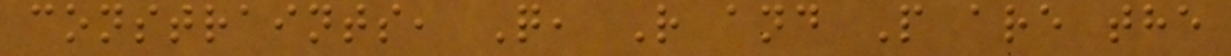constraints, Q, R and P are the
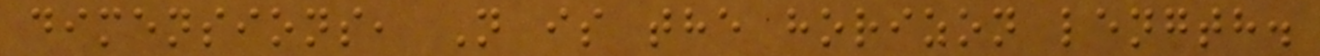dimensions, N is the horizon length.
